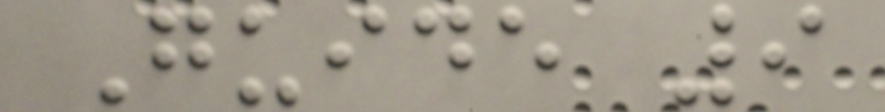Guide 9
